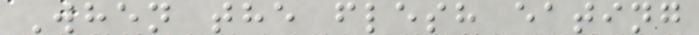When the flesh eating
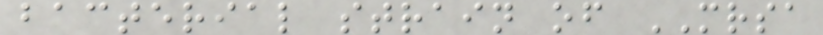bacterial strain of MRSA
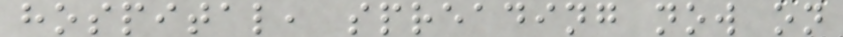hospital, spreading now on
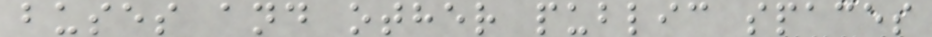buses and other public spaces
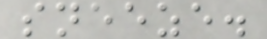sneeze.
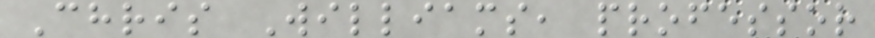Chris Williams, professor
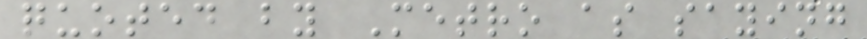quoted by Metro as saying
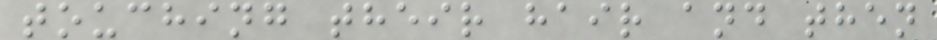touching their hair and then
